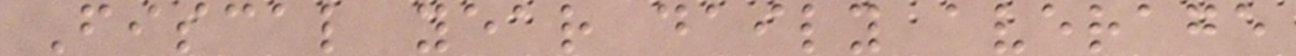Fiscal year daily average
